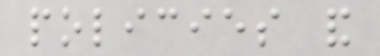policies and
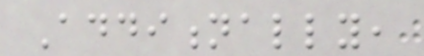Additionally,
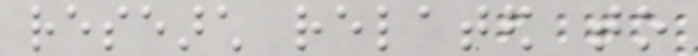research related to
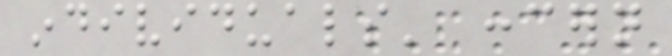individuals' concern
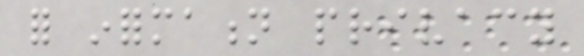for information privacy
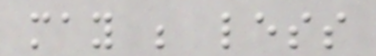may be less
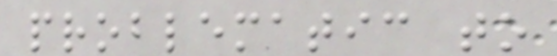problematic to
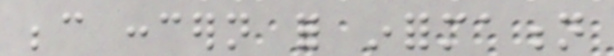because concern for information
